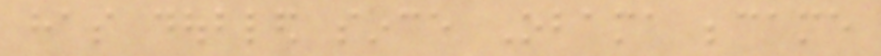has doubled since Obama became
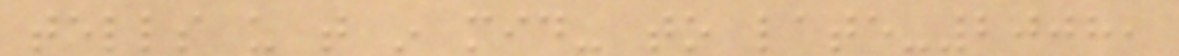tells us that in mid- to late-2008,
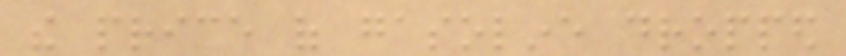the price of gasoline dropped
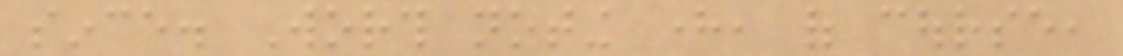since. Worth noting here, of course,
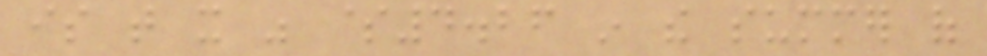is that it was $4.26 in the summer of
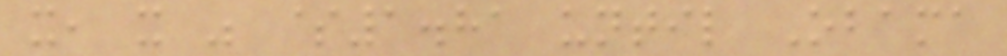it, it was $1.81 until Obama
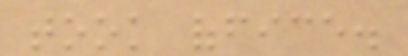took office.
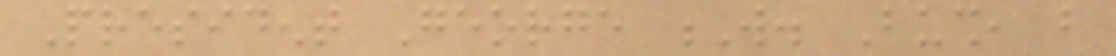President George W. Bush, but
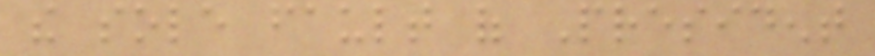the sole fault of President
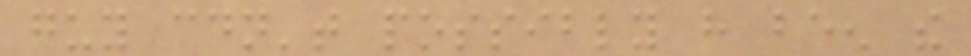guy couldn't possibly have been the
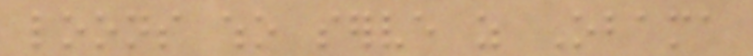loons who serve as Obama
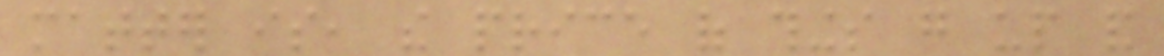matter is, the price of things go up and
